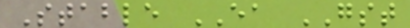Stable EA GST
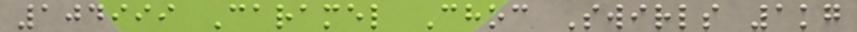104999 Caramel Choc Swirls 1kg
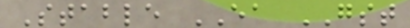Stable EA GST
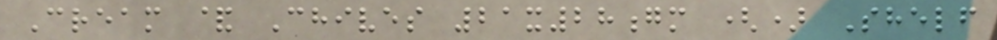Cream & Chives 21x28gm () Shelf
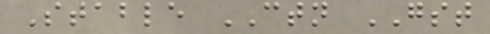Stable CTN GST
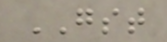GST
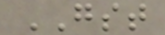GST
